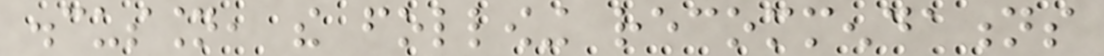discussion, the following recommendations
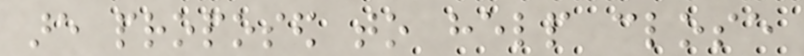are proposed to help close
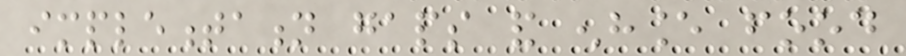implementation gaps and enhance food
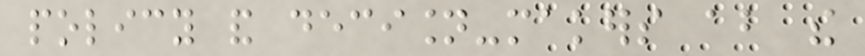policy and decision-makers about the
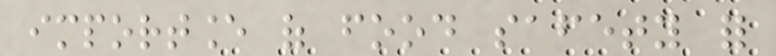importance of food safety for
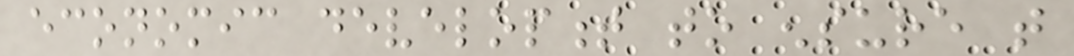economic development to ensure that
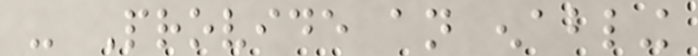- Provide an enabling
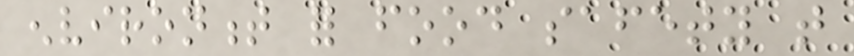environment for food safety that
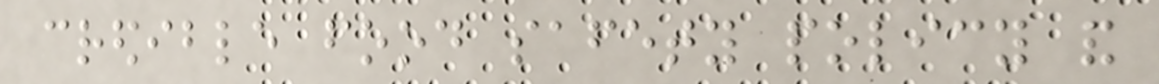credible food safety policy and
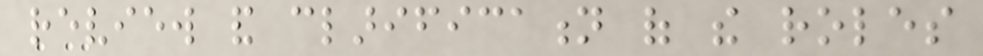review and clarification of the roles
